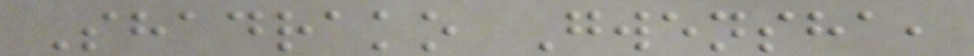Shadrako Gwensha,
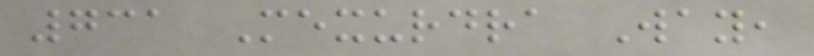731 Mexurdra Way,
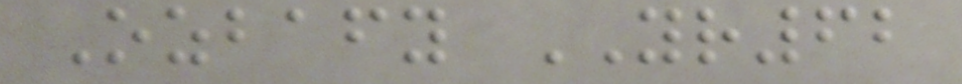Ozbafy YR62
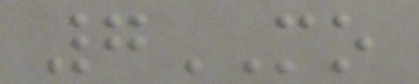7MO
